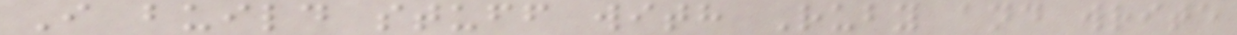I build stuff with Ruby and write
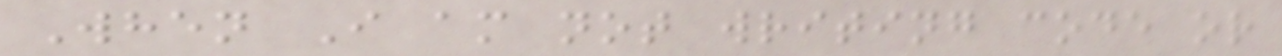When I am not writing code or
